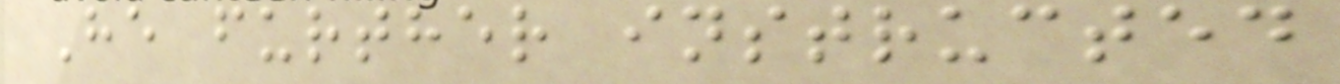He further instructed
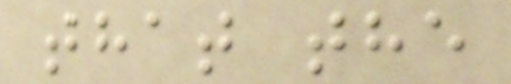that the
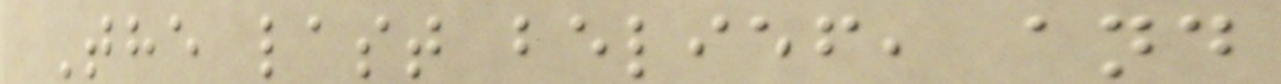The last belief, and
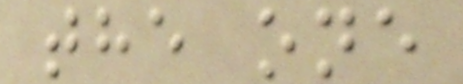the one
